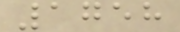1758
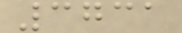3731
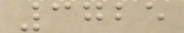3725
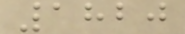1820
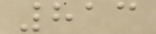813
